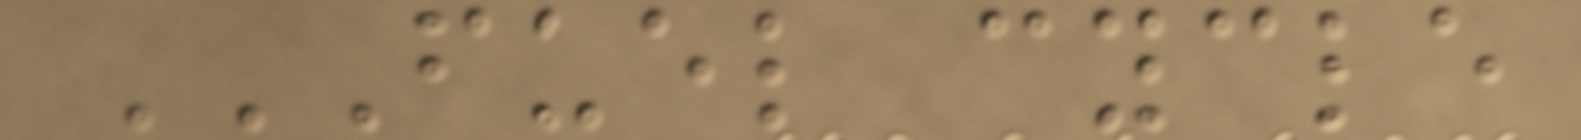FUEL CYCLE
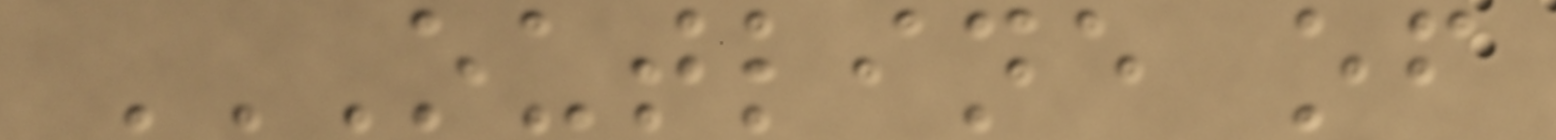OUTLINE OF
